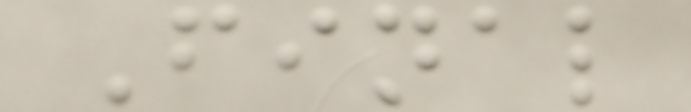Final
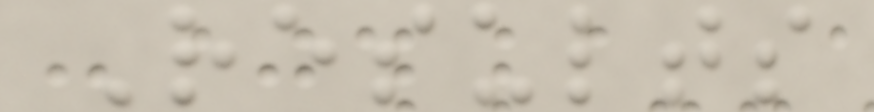Results
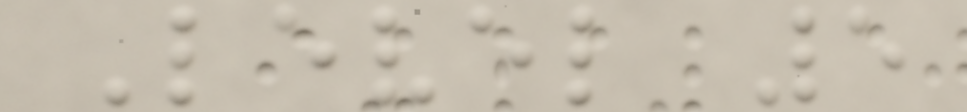Level 5
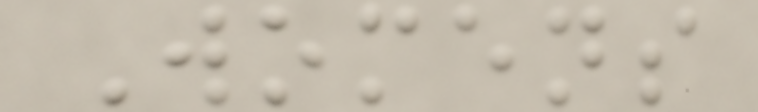Womens
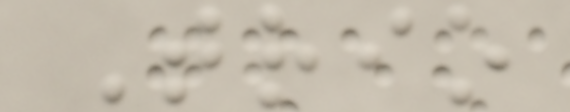Trio
